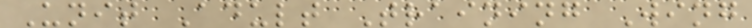Unit Adult Training Wing
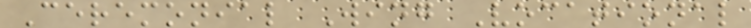Ceremonial Wing Vocational
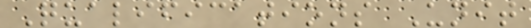Qualifications Unit
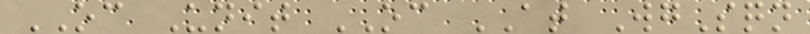OC Unit OC AT WgSqn
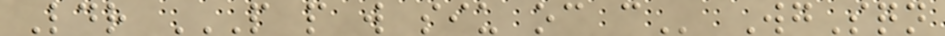Ldr P P W SIU OC C WgSqn
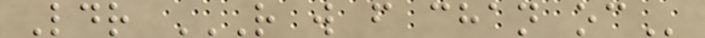Ldr R W F CHAN OC
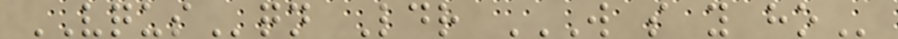VQUSqn Ldr W S Y HO
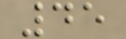45
